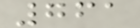761
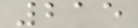215
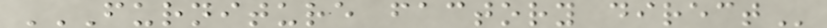FURNITURE FACTORY DIRECT
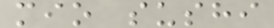mio sushi
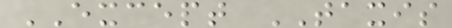EXCEPT TAXIS
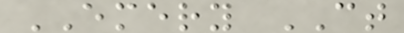EMERY CT
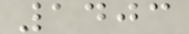1403
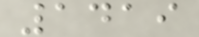1419
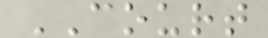COURT
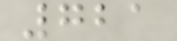721
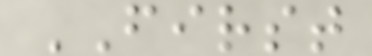FIRST
